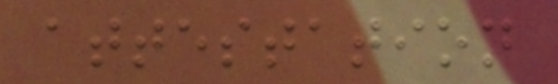attestation
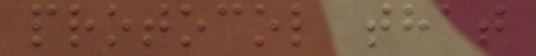protocol that
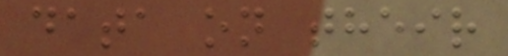data on their
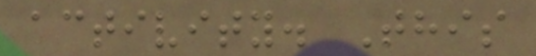activity. This
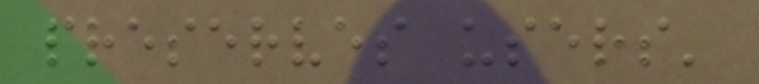preserves users'
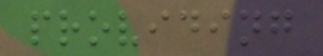providing
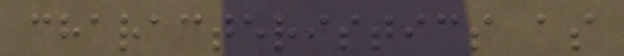characteristics as
